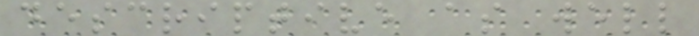descriptive as well
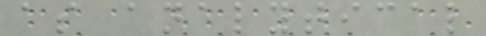as analytical
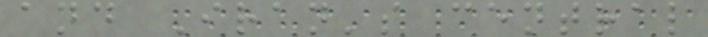and Iran's central
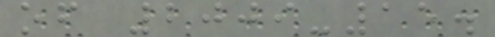of 2009-15.
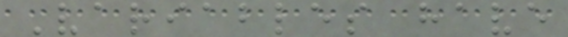Variables have
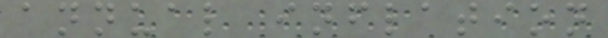annual inflation
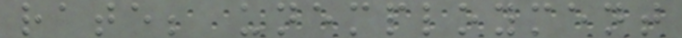rate; unemployment
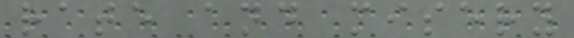rate and misery
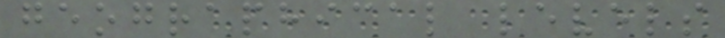geographical levels
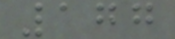177
